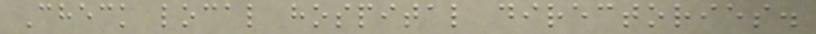Check local hospital directories.
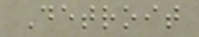Detroit
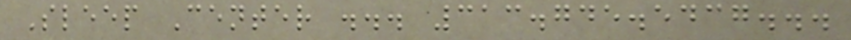Sleep Center ... 313.745.5437...
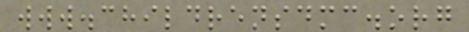www.childrensdmc.org
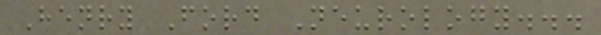Henry Ford Neurology...
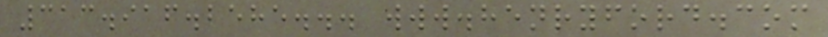313.916.2585... www.henryford.com
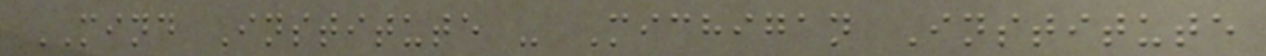MIND Institute - Michigan Institute
